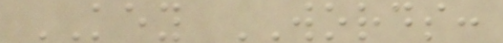KEY WORDS:
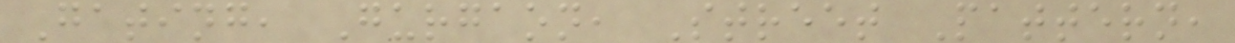Gating, Gurgaon, Street Pattern,
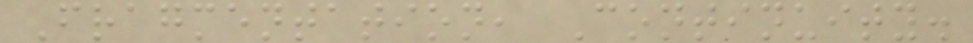Fragmentation, Continuity.
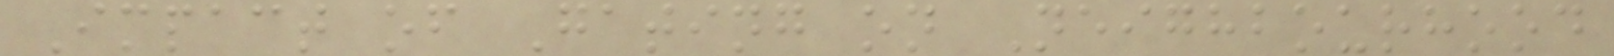Impact of Gating on Neighbourhood
